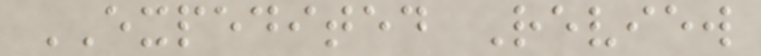EXPEDITED Review
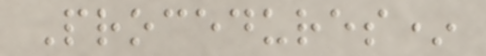Procedures*
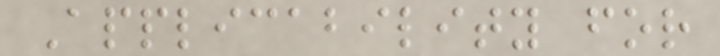Applicability for
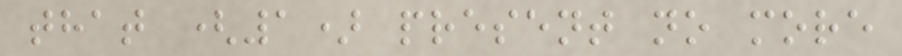that (1) present no more
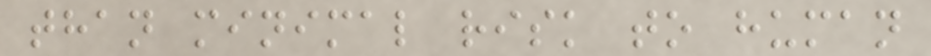than minimal risk to human
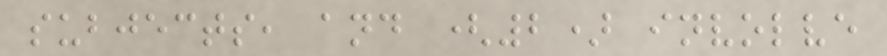subjects, and (2) involve
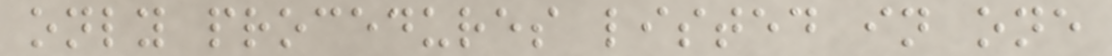only procedures listed in one
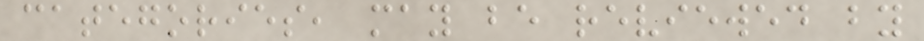categories, may be reviewed by
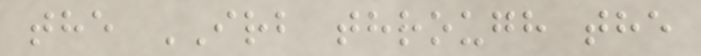the IRB through the
